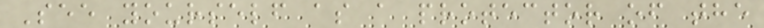See yourself as a protector of the
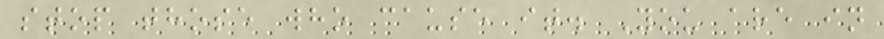stop those who cause it. You are in
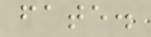fate.
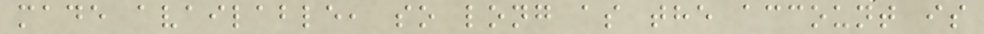made available, so long as the account is
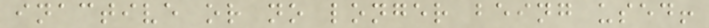inactive or no longer being used!
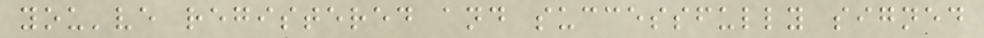you've registered and successfully signed
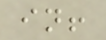in!
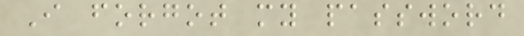I forgot my password
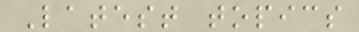Latest topics
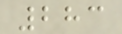283
